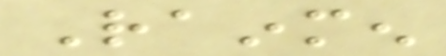Rainmen
